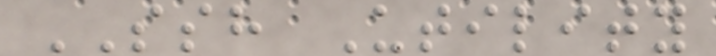SSH Utility
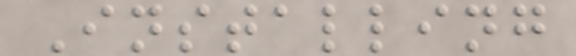Installing
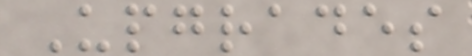Upgrades
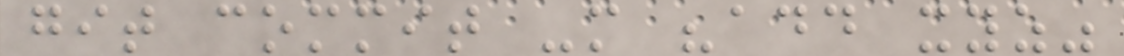git commit -m "add xyz"
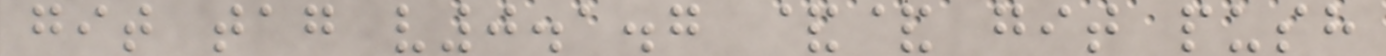git tag v0.1.7 && git push
